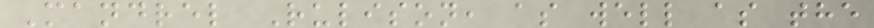Mandrel Rulison, as well as the
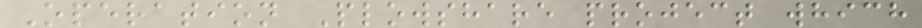Operation Plowshare project which
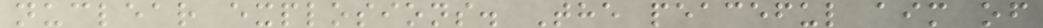nuclear explosions. The peaceful aim of
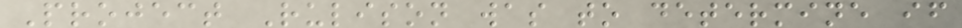Project Rulison was to determine if
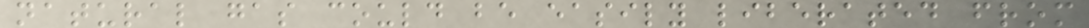natural gas could be easily liberated from
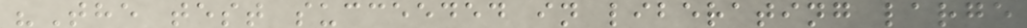"The test succeeded in liberating large
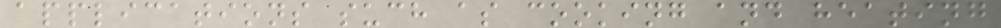applications such as cooking and heating
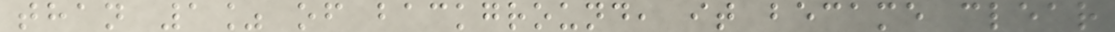than 1% of background, it became clear
